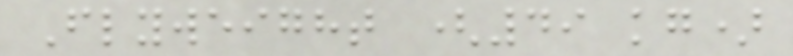Flyweight (49 kg)
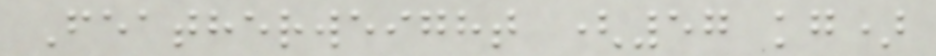Featherweight (57 kg)
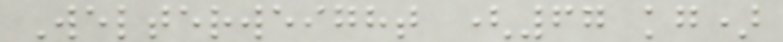Welterweight (67 kg)
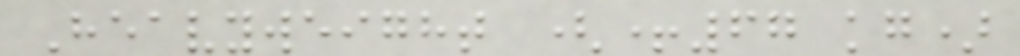Heavyweight (+67 kg)
